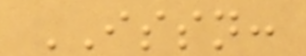ISSN:
